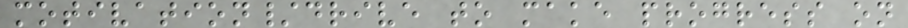motivation/drive to make progress on
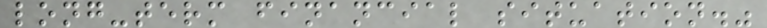long-term financial situation."
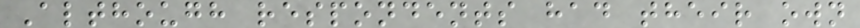Although respondents had their own
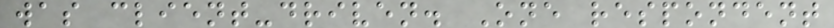was client-driven. One respondent
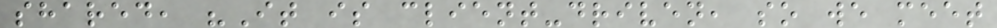shared, "It is client-driven, so we meet
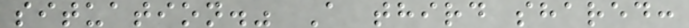situation." A third shared:
